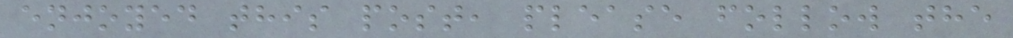enjoyed this post, please follow the
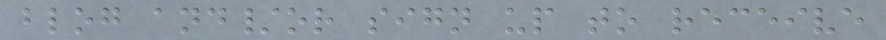blog and/or sign up to receive
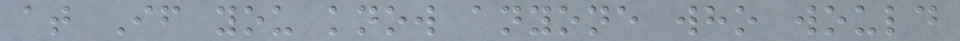at If you know anyone who would
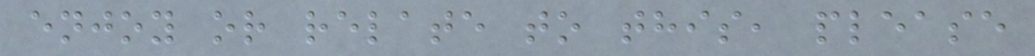enjoy or relate to this, please
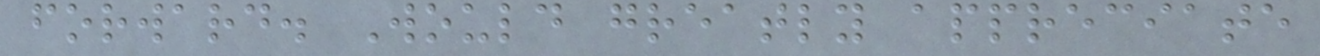forward. Would greatly appreciate
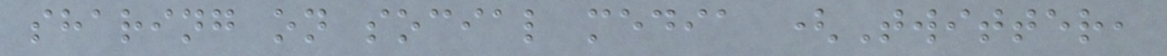sharing on social media (Twitter,
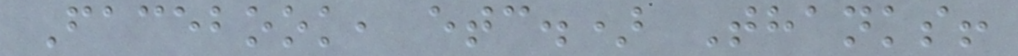Facebook, etc.) Thanks!
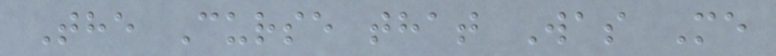The Curse that Was Me
